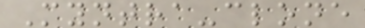Myntra-clone
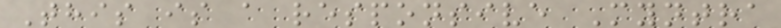This is a responsive Myntra
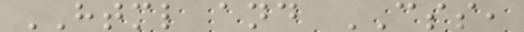HTML and CSS,
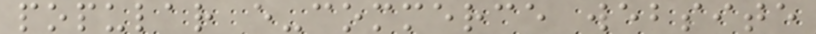popular e-commerce website
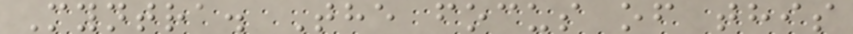Myntra. The focus of this
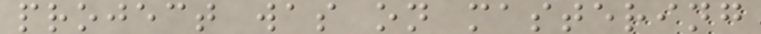project was on mastering
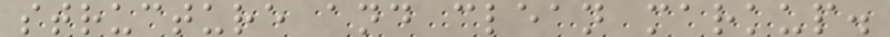structure and clean markup.
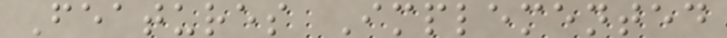Features Implemented
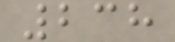238
